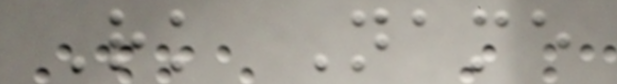Rk Name
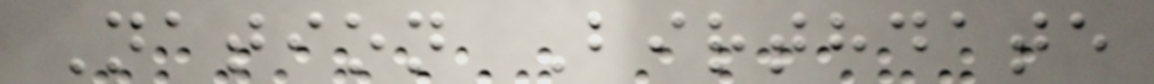Nation Birthdate
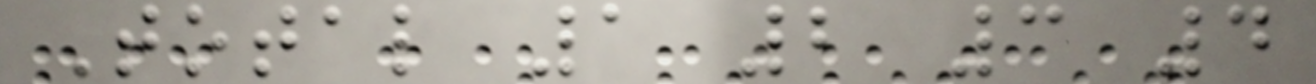Total 1 2 3 4
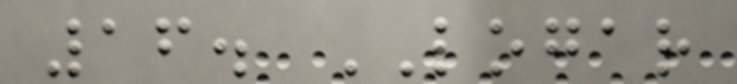16. LOGAR
